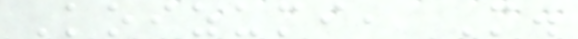Koizumi, M.
